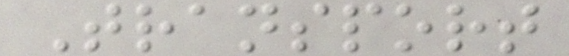Transport
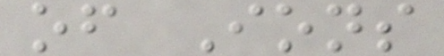of Ions
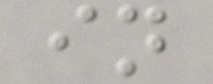in
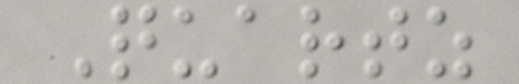Quartz
